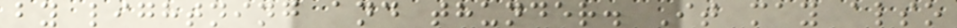by lightning and thunder. It may also
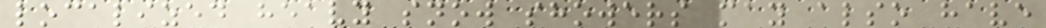localized heavy snow showers may also have
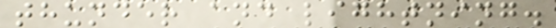thunder and lightning.
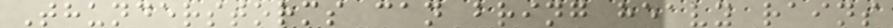Thunderstorms can bring heavy rains
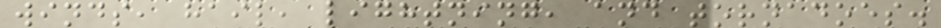winds, hail, lightning, and tornadoes.
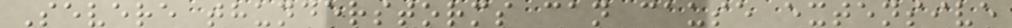Severe thunderstorms can cause extensive
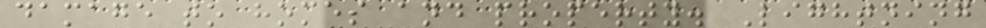damage to homes and property. Lightning
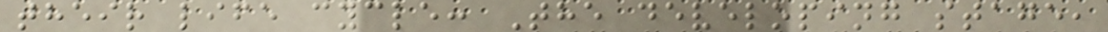their life cycle: The developing stage,
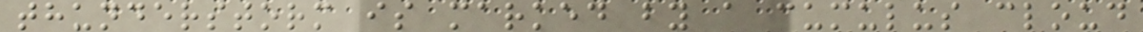thunderstorm is marked by a cumulus cloud
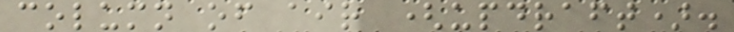column of air (updraft).
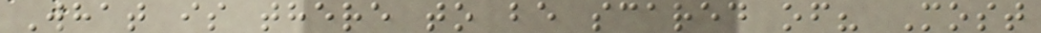What is there to be scared of? Most
